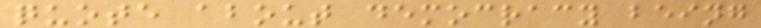quote about democracy being
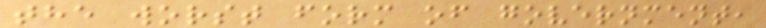the worst form of government,
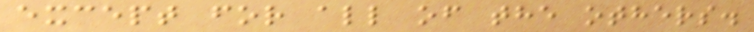except for all of the others.
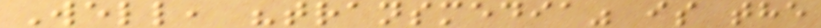Well, "transmedia" is the
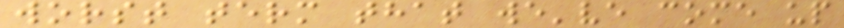worst term that we've come up
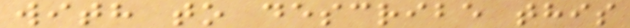with to describe this
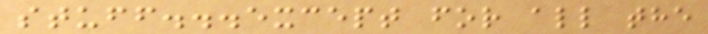stuff...except for all the
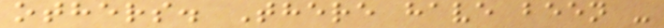others. There have been -
